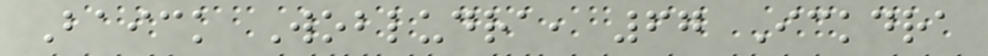Baick Wobludra, 67 Ickdra
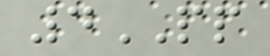4PP
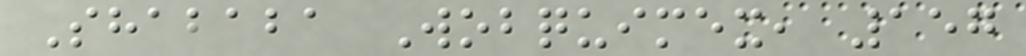Shababa Wobquimex, 157
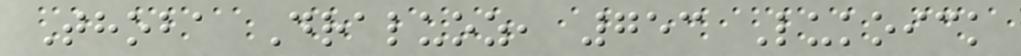Thoba Draluoz, 753 Lukoick
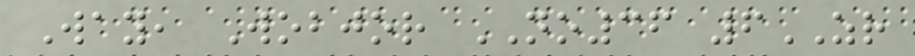Way, Wobjor NO36 6ZR
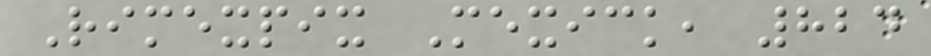Rimexpix Mexick, 824
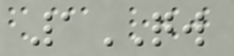1QW
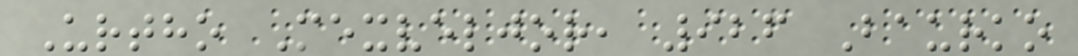Urtho Mexveljor, 926 Baurko
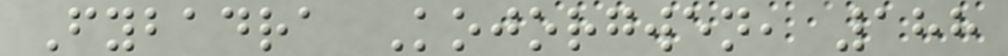Fybadra Kojorgwen, 188
